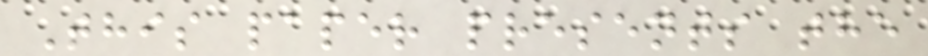This paper presents the
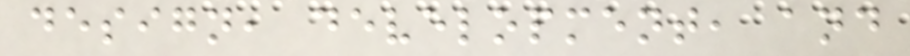design, development, and
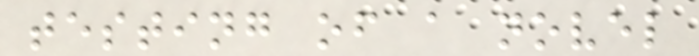testing of a novel
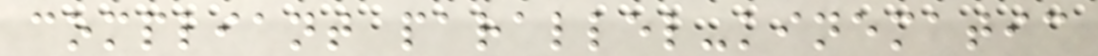compliant parallel-kinematic
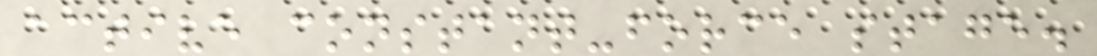active constant-force stage.
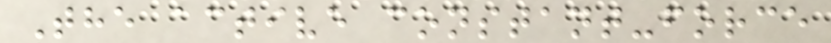The active constant-force
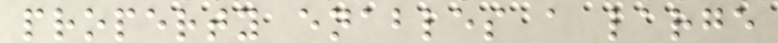property enables a large
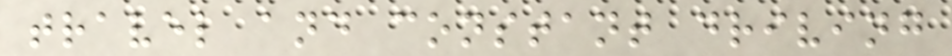travel and constant driving
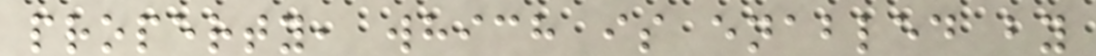property, which is enabled by
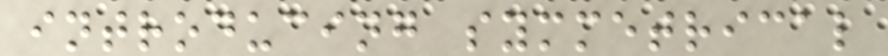introducing symmetrical
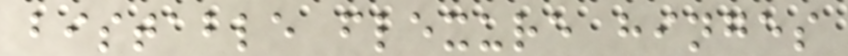bistable flexure hinges
